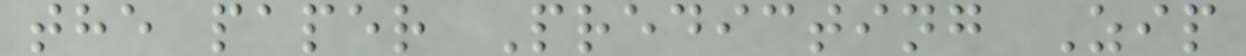the paper Predicting Zip
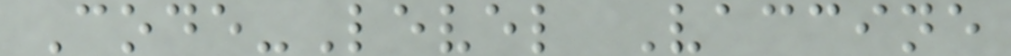Code-Level Vaccine
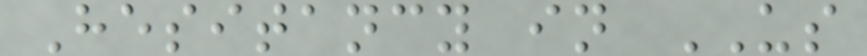Hesitancy in US
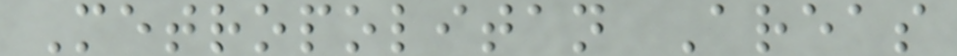Metropolitan Areas
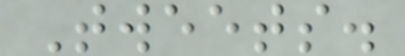Tweets.
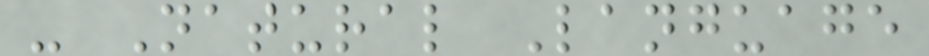- Natural Language
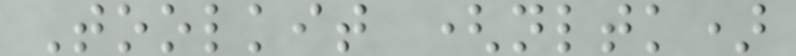Toolkit (nltk)
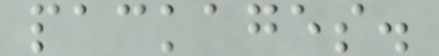packages.
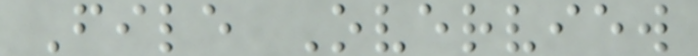File Overview
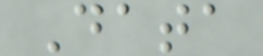Data
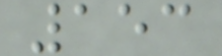153
